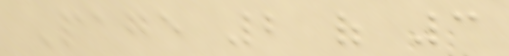Page 2 of 3
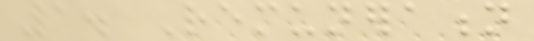1. Remuneration
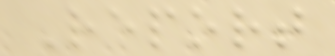Report
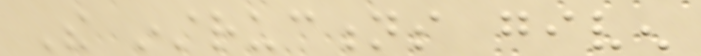The instructions given
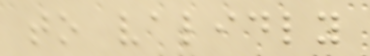to validly
